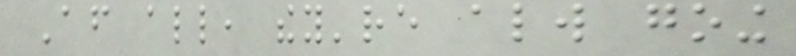After all, they're always going
